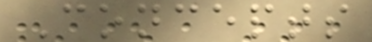Concepts
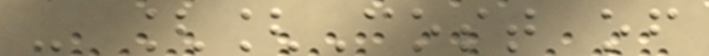- [[Cost of
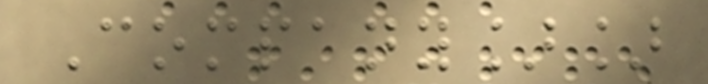Company]]
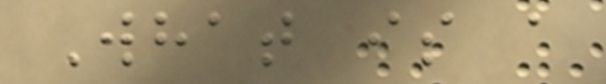What is a
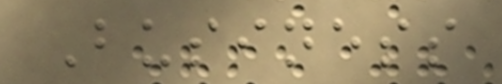Business
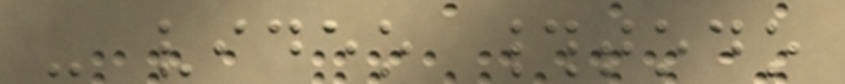- video #todo
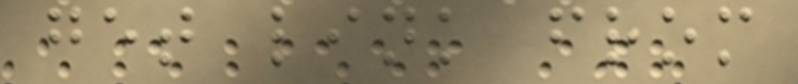get link from
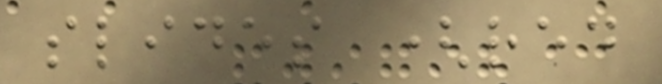slides (red
